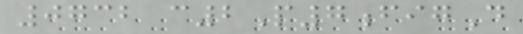0732 c2P7figD
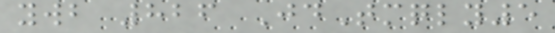ywb 826 JdTmqly5
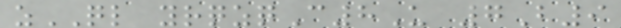zQL yrqzqC8U 7B9
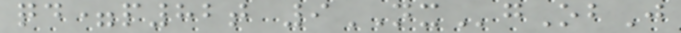qd=p82t 9NXgObJ
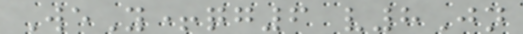WeY+qg6 v8Jn
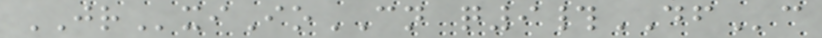JRxiIoCN q9#DFc
